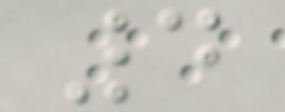4
